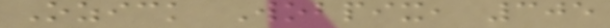Ozick Wobpix, 305
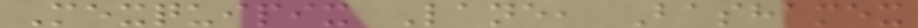Mexquipix Lane, Bashamex
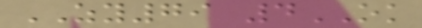ZY79 4OK
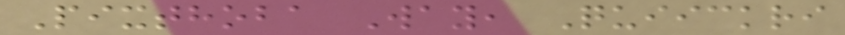Pixthoba Way, Quiickri
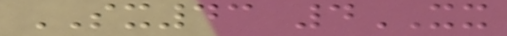SX43 4XX
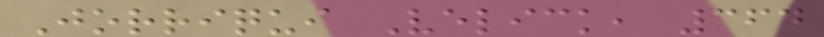Jorriqui Velick, 364
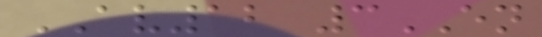AV12 3EN
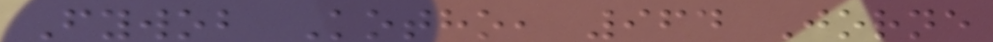Fywob Kotho, 964 Jorne
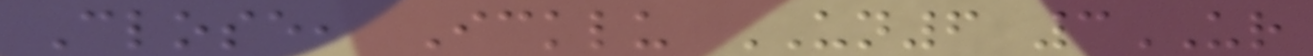Close, Icklu UN6 3UR
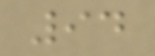94
